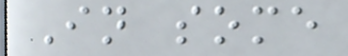In some
